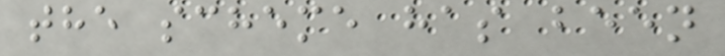the scheme has been
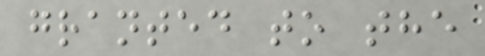granted to the
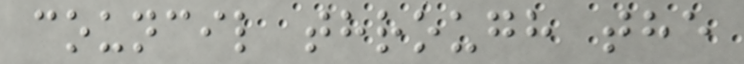council through the
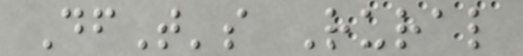DfT's Rural
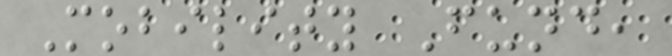Mobility Fund,
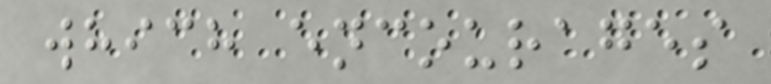which encourages
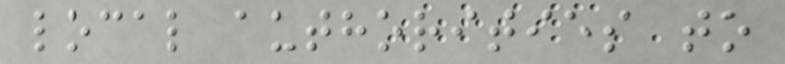local authorities to
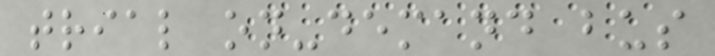trial on-demand bus
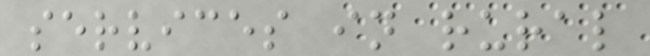services in rural
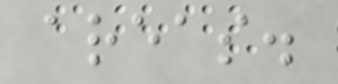areas.
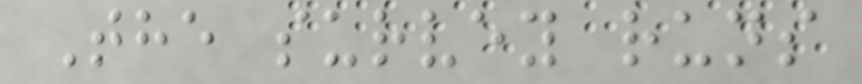The survey runs
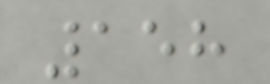158
